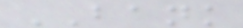BANK
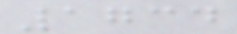1734
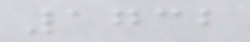1732
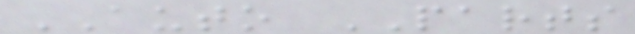AUTO PARTS
